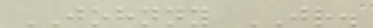JOHNNY JR.
